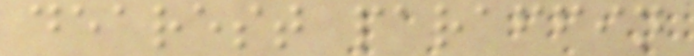dearest paraffin
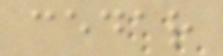cedar
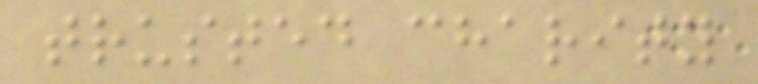trusted charity
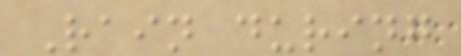Rain during
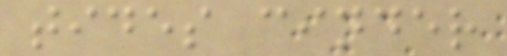tides cinder
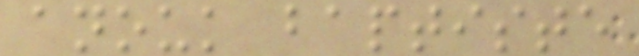anouk baptiste
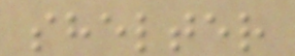shelter
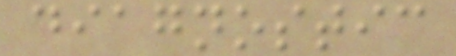diagnostic
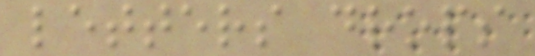letters drops
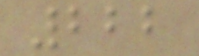222
